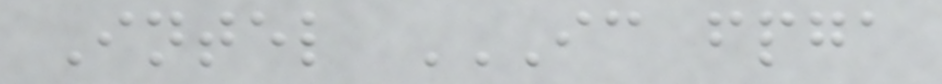Intel IC FPGA
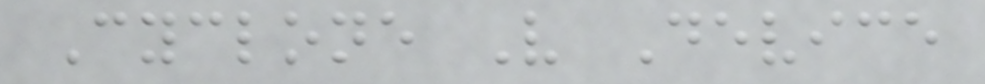Cyclone V Device
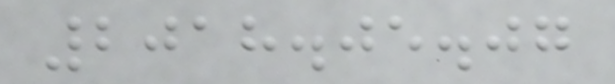2018.05.07
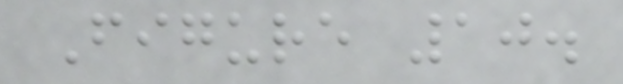Figure 10.
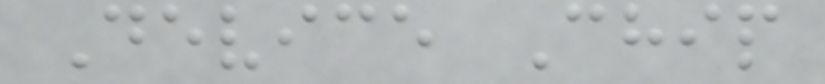Device Chip
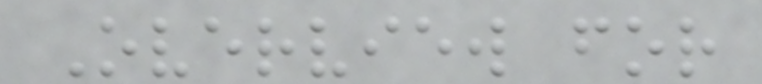Overview for
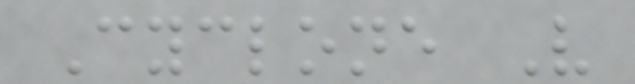Cyclone V
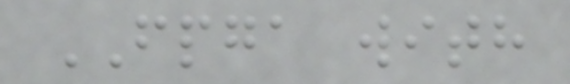FPGA with
